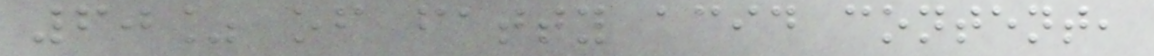60% of fatty acid content,
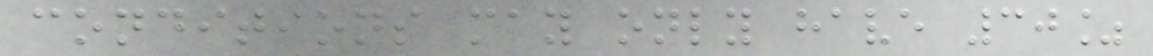conditions may only have 30%
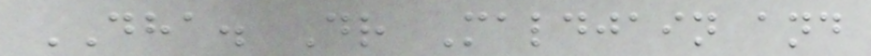DHA. Dr Maldjain and
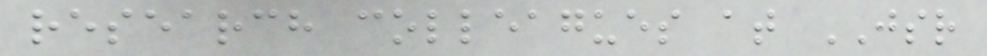research colleagues at JSR
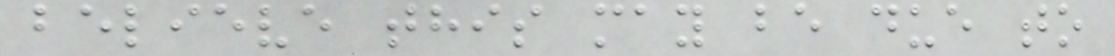believe this may be due to
